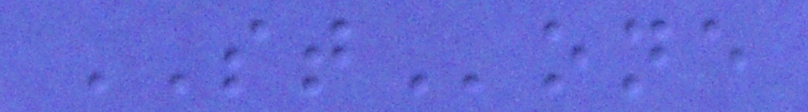STone
